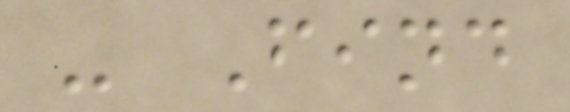- Find
